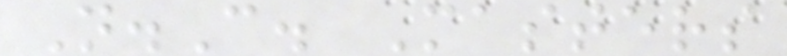N.C. Masters
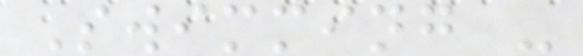Swimming -
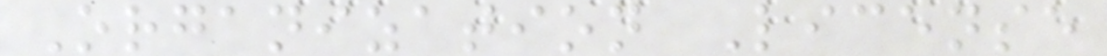Organization License
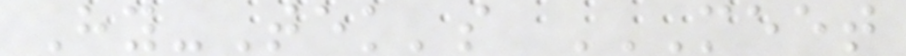Hy-Tek's MEET
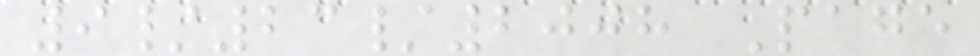9/23/2008 Page
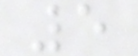5
